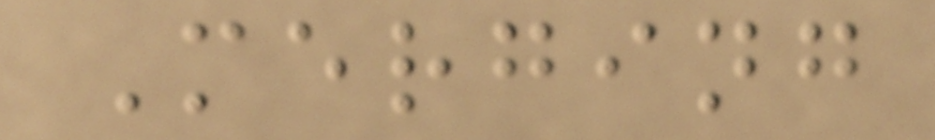Merging
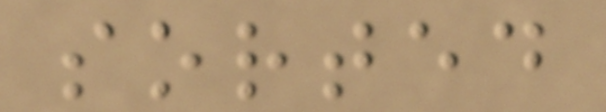sorted
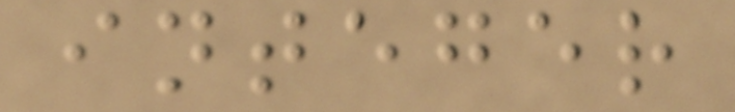integer
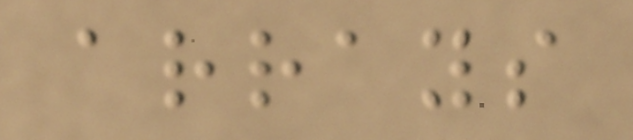arrays
